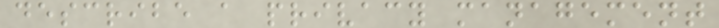describe a privacy management
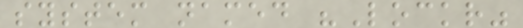system named "Lockr"
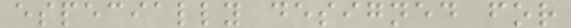especially designed for
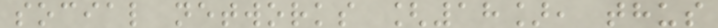social networks [18], thus
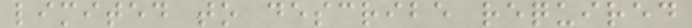limited to describe required
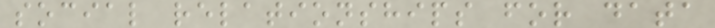social relationships for data
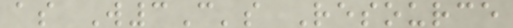as W3C's Resource
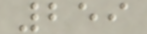259
